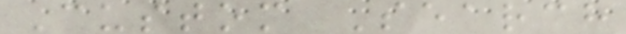Custom Search
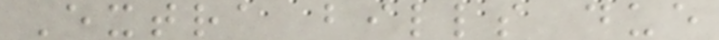Extra bills due
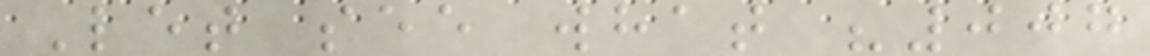Let see what "007
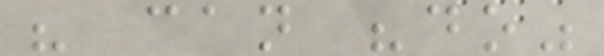" can "do"
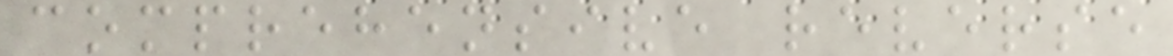comprehensive reverse
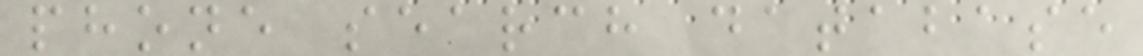phone search database
